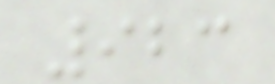923
